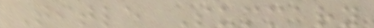Title Summary
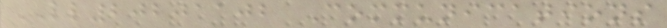LL20201102 Communications
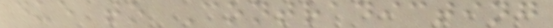due to Contradicting
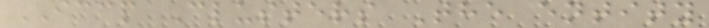ICCP Clusters The entity
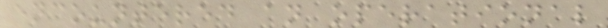encountered an operational
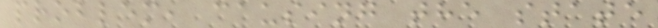problem, causing the state
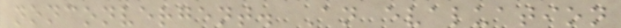nonconvergent. An evaluation
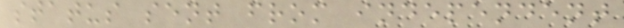status sent from independent
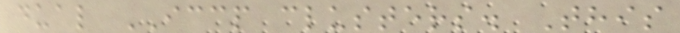dual ICCP clusters. This
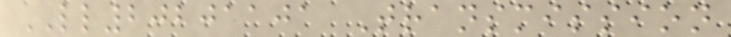LL20201101 Transmission
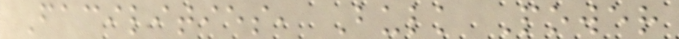Facilities, Bulk Power
